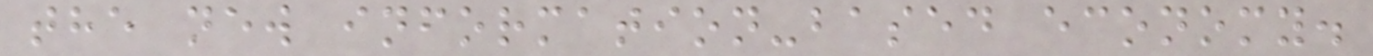the new information-based economy.
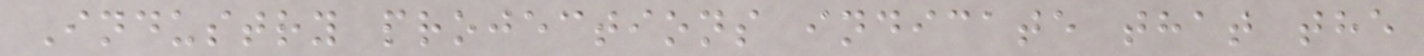Industry projections indicate that the
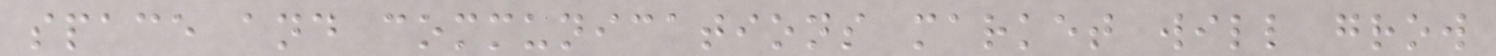space and communications market will grow
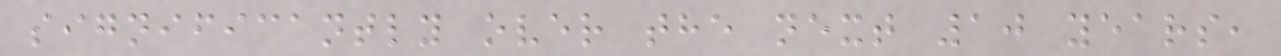significantly over the next 10 years,
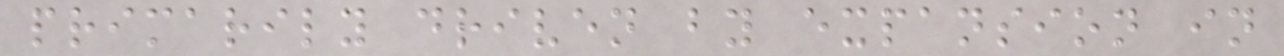primarily driven by expansion in
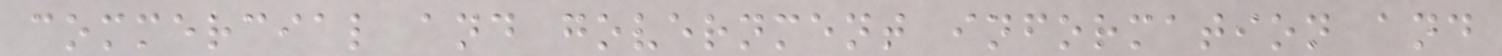commercial and government information and
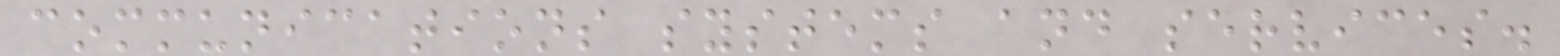communications systems and services.
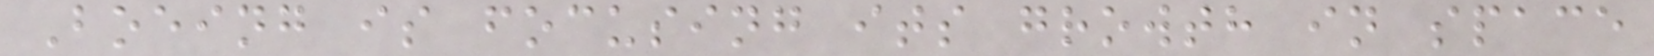Boeing is focusing its growth in space
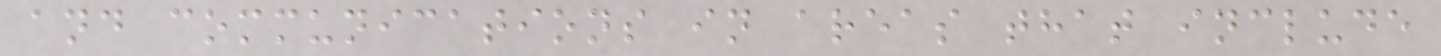and communications in areas that include
